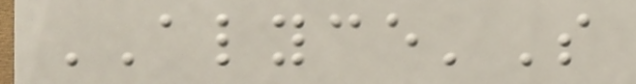ALYCE'S
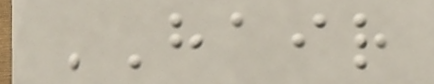HAIR
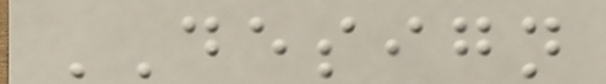DESIGN
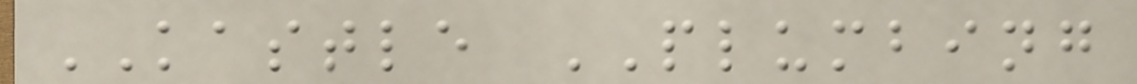KASTLE PLUMBING
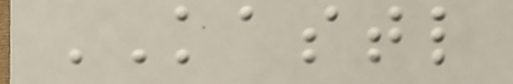KASTL
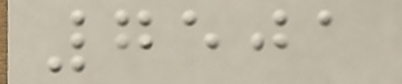7501
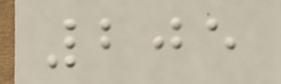205
